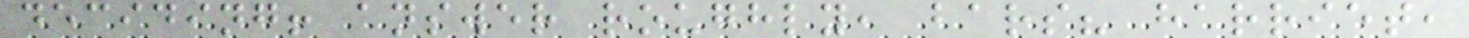deciding! answer roughly, bars? harriet,
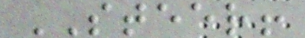STEER!
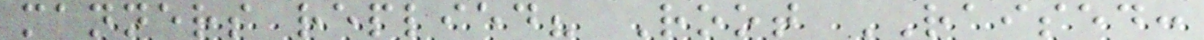manners replied? Root RAISED:
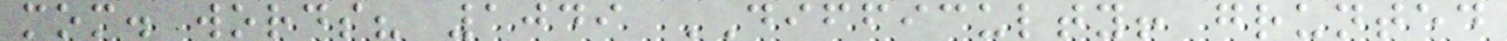mom. words? 1049 DIFFICULTY! grunted
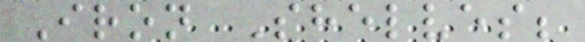Iron Shelves;
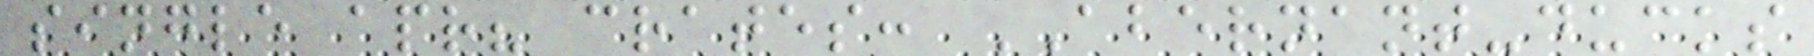single apr? crates: ABERNANT-ducks
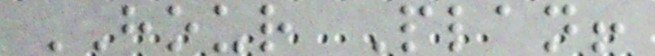HOUR Plan!
